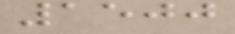1500
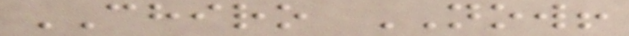CHIRO NOW!
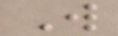W
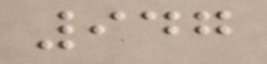947
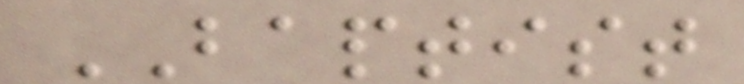BAPTIST
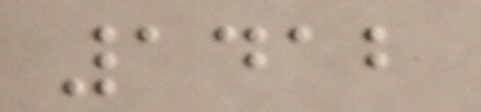1412
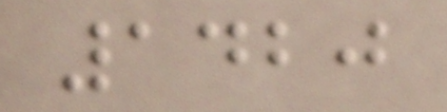1420
